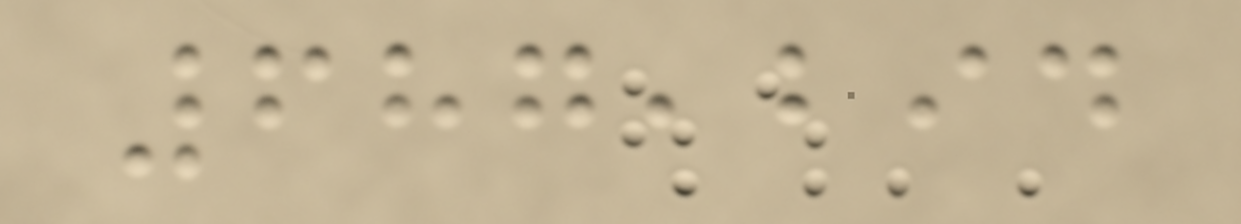687,294
